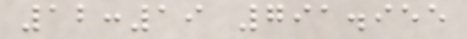12:19 791.955
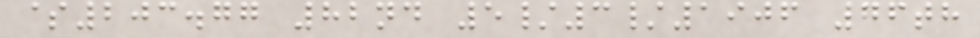$203.77 82nd 5/3/1906 76th
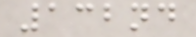132nd
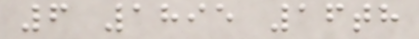6 1895 16th
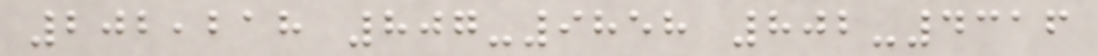202,218 807-9858 802-4316
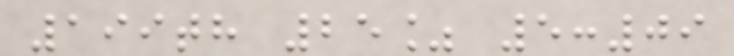199th 25% 5:09
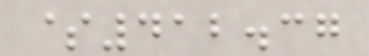$412.37
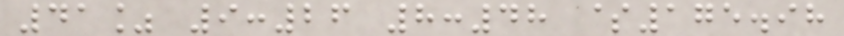41% 9:26 8:48 $175.98
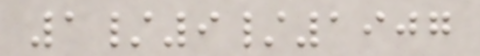1/9/1907
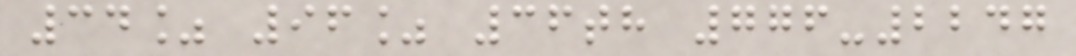34% 96% 36th 776-2247
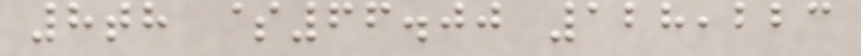8th $66.00 128,223
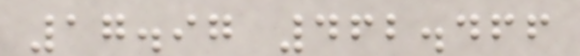17.97 462.466
